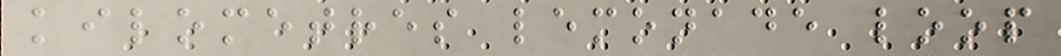kilometres lemonade loop
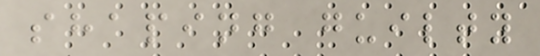shaping guilty
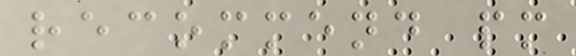recommend pm
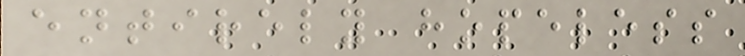entirely hopeless
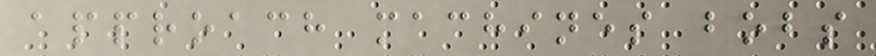approach machines bobs
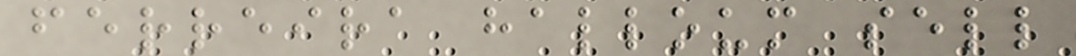ferreira halloum sell
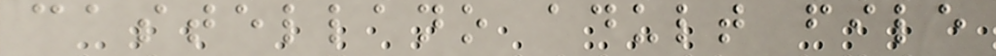castellano adult file
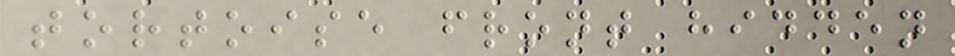tortoise front hidden
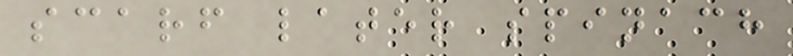scarf later spinach
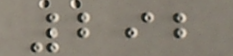292
